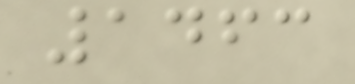1463
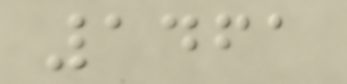1461
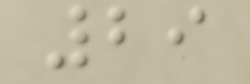29
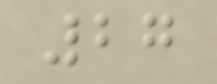27
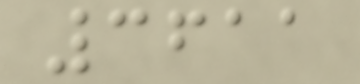3611
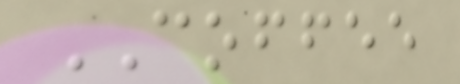COFFEE
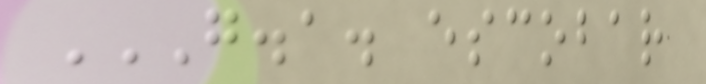G.A. ESCOBAR
